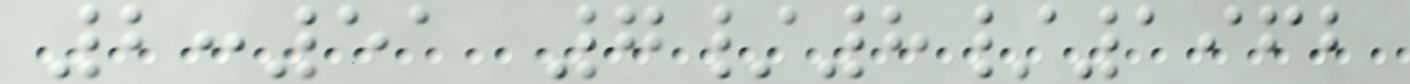2:51 7/8/1962
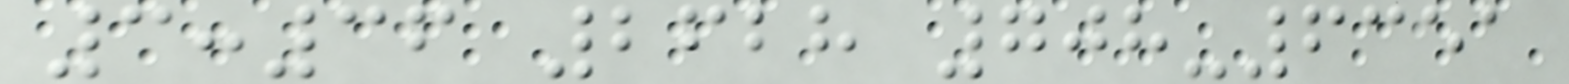3:36 2628 708-6351
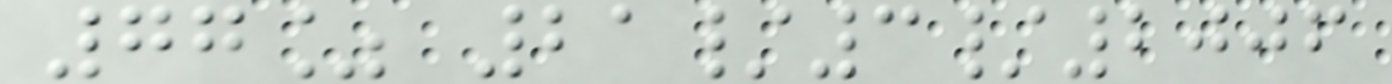77% 21/3/2006
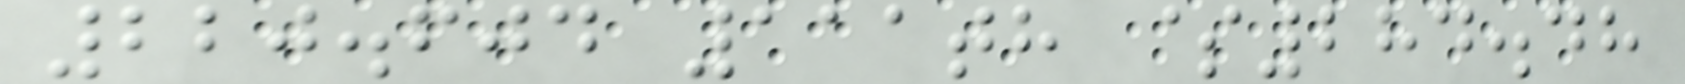220.604 111th $284.48
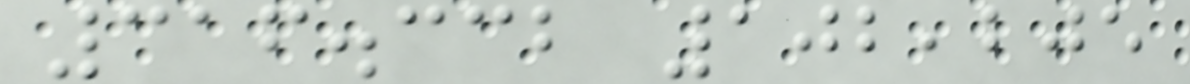316.332 102,205
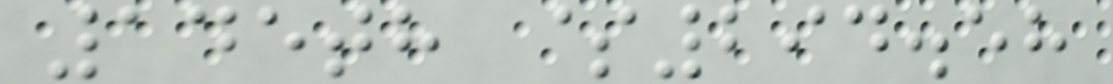145th $294.58
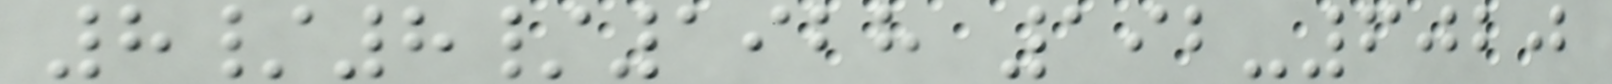8/8/1928 192-6020
